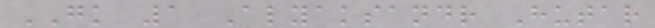GK 1 Alyaksandr Hutar
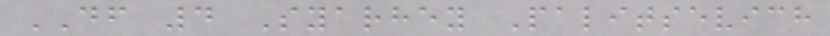DF 4 Syarhey Palitsevich
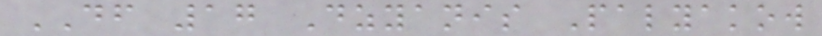DF 17 Dzyanis Palyakow
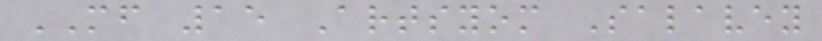MF 15 Artsyom Salavey
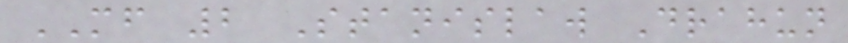MF 2 Stanislaw Drahun
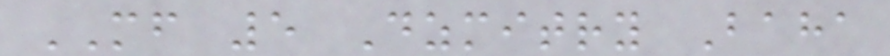MF 5 Dzmitry Baha
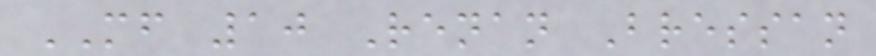MF 10 Renan Bressan
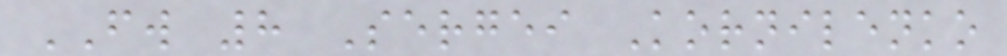FW 8 Sergei Kornilenko
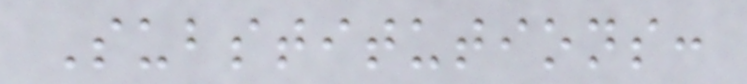Substitutions:
